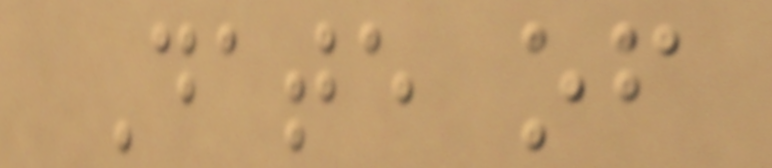Date of
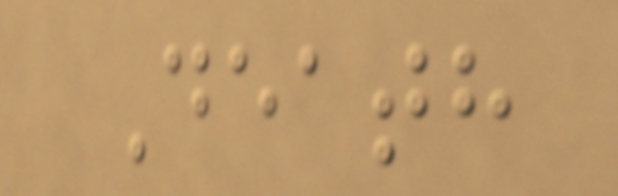Death
